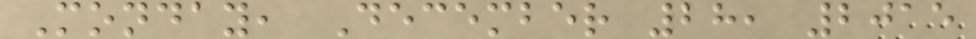Monday, December 28, 2015
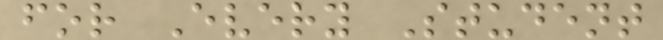for Every Student
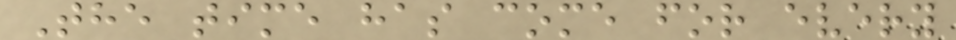The time has come for every
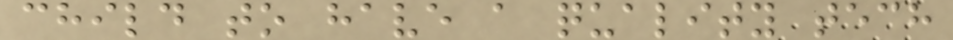child to have a quality tech
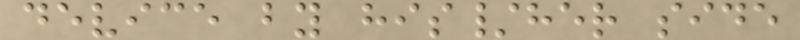device by his/her side
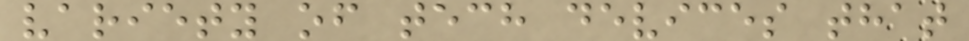variety of tech devices that
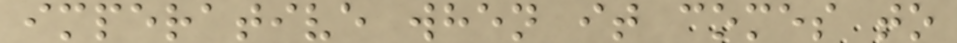imperative when it comes to
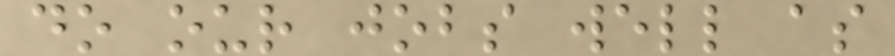do our jobs well as
